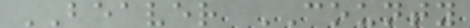BEAVER COUNTY
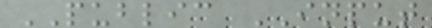PUBLIC INPUT
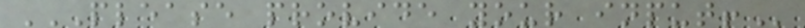PLEASE PROVIDE YOUR INPUT!
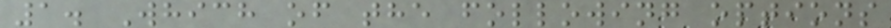1. Which of the following options
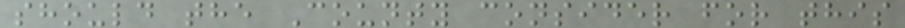should the County consider for this
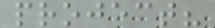project?
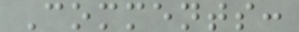Comments:
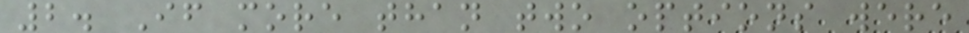2. If more than two options were
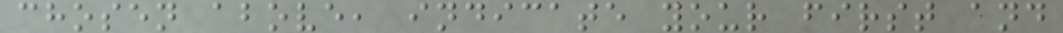chosen above, indicate your first and
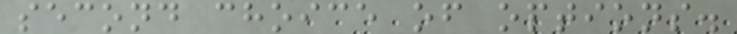second choice of options.
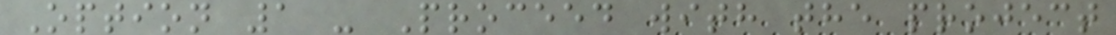Option 1 - Proceed with the project
